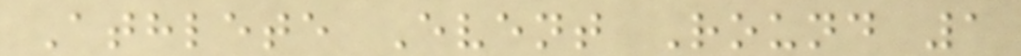Athlete Event Round 1
